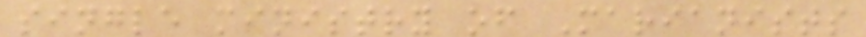single ministry of Marianists
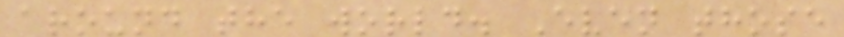around the world. Even those
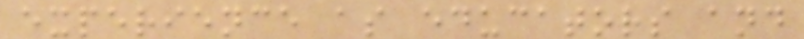experience as educators and
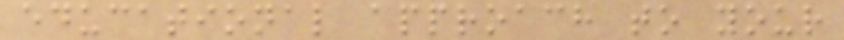educational approach to your
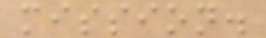mission.
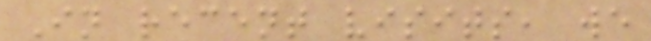In recent visits, we
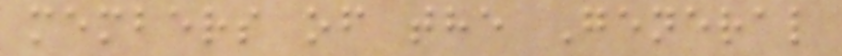members of the General
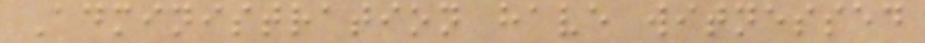Administration have witnessed
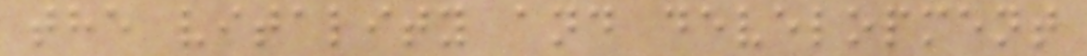the vitality and development
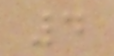4
